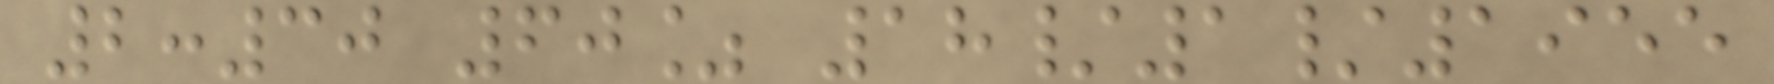2:30 60% 18/1/1955
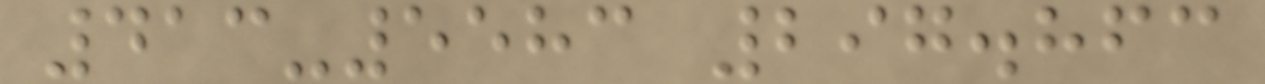413-5583 297.863
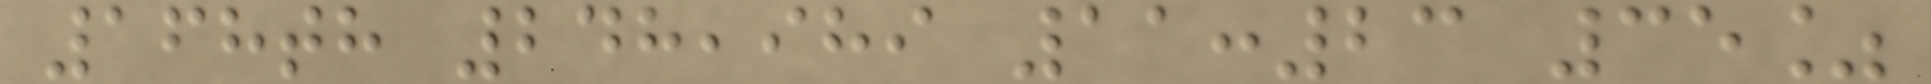168th 248,989 11:23 35%
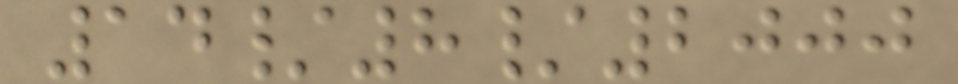14/8/2000
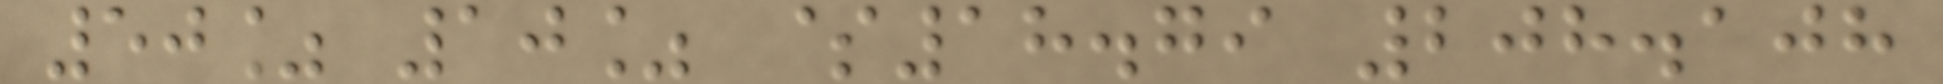50% 10% $18.79 208.108
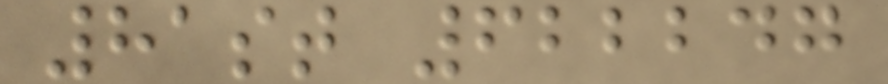81st 622247
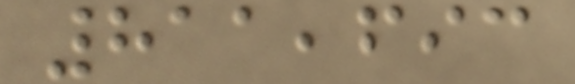811,693
